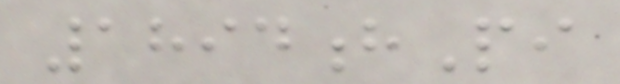1894hPi
